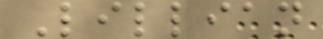Lillian
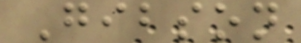Gibson
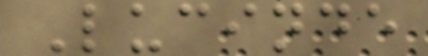Lucinde
